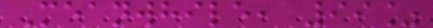Meanwhile, 99%
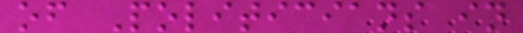of Politicians in
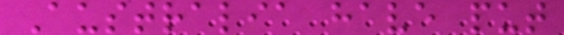Australia have put
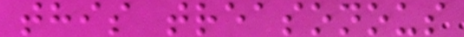this treasonous
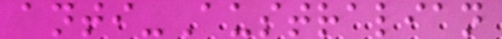anti-Australian
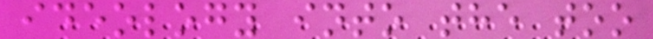ideology into the too
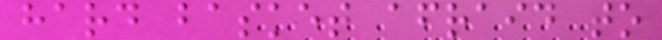hard basket afraid to
